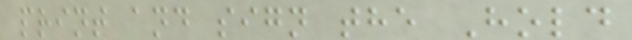print and sign the Hold
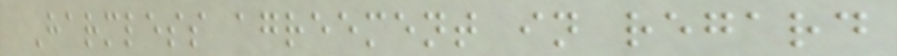Harmless agreement in regard
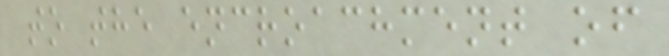to the encroachment of
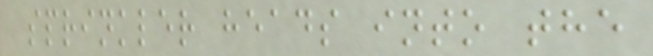sprinkler heads into the
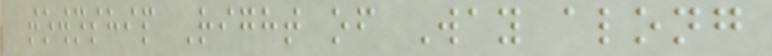township Right of Way along
